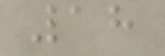18
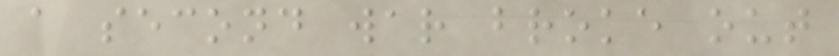a second war broke out
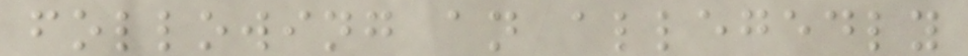following an allegedly
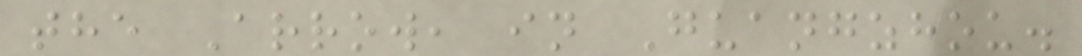the Arrow, in Guangzhou.
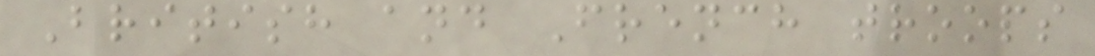British and French troops
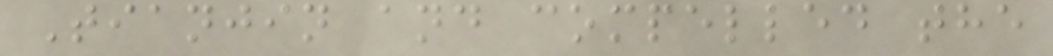Tianjin and compelled the
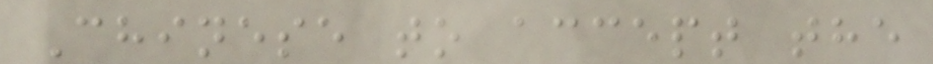Chinese to accept the
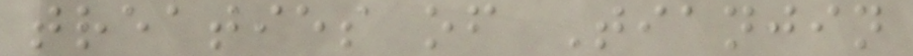treaties of Tianjin
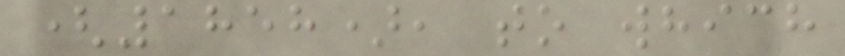(1858), to which
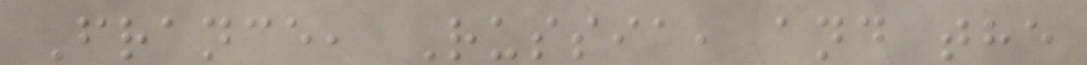France, Russia, and the
